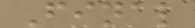Final
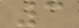3
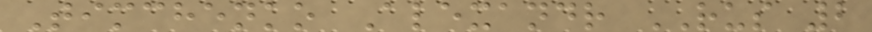Timchenko Alexandr RUS 2
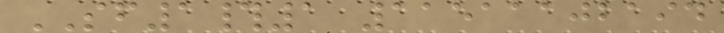SF1#1 11511102194
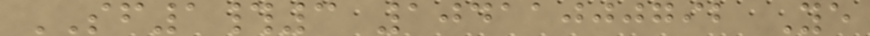SF1#3 10411000792 Ye
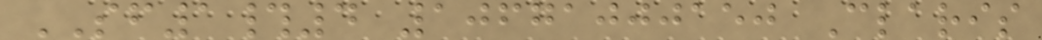SF1#4 10671000150 Claris
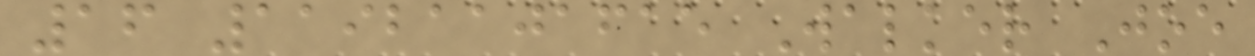16 11921101615 Walker Joe
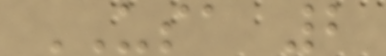USA 2
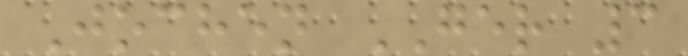Jochen GER 3
